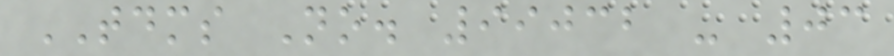TDMS No. 99032 - 03
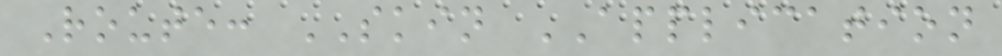Route: SKIN APPLICATION
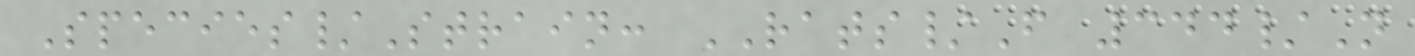Species/Strain: RATS/F 344/N
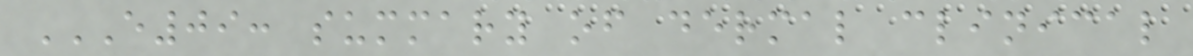E09: SUMMARY OF DERMAL CLINICAL
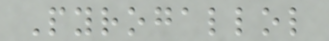Pyrogallol
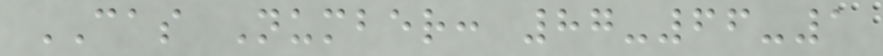CAS Number: 87-66-1
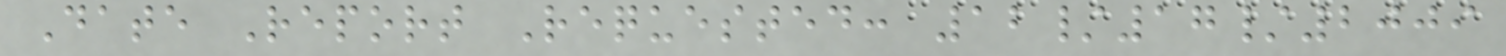Date Report Requested: 12/17/2009
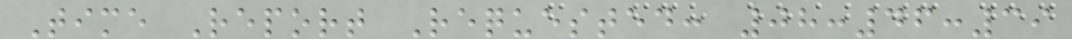Time Report Requested: 08:46:39
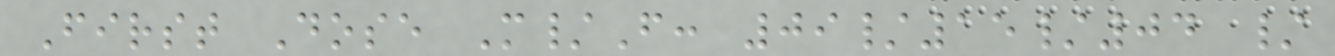First Dose M/F: 09/15/04 /
